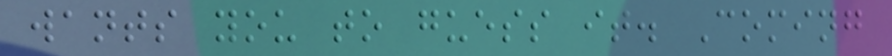wants you to guess it. Coming
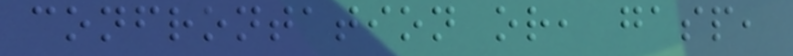confrontation or, gasp,
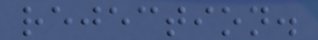rejection.
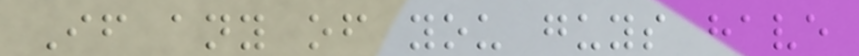If any of you guys have
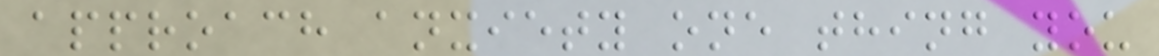approach anxiety one thing you
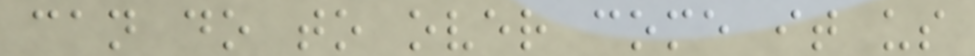can do to over come it us
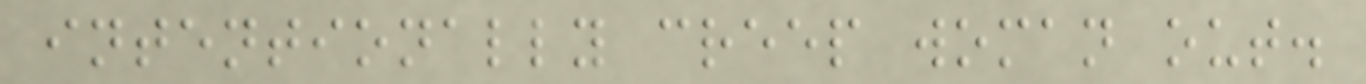intentionally creep woman out.
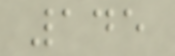145
